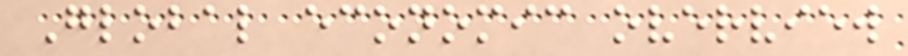Global economic overview
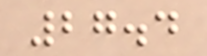27.4
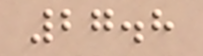27.8
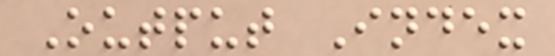Output Index
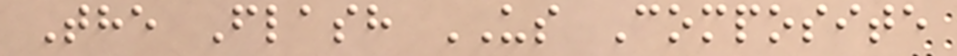The Flash US Composite
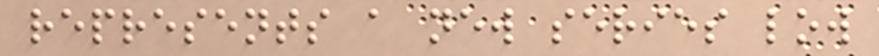represents a new series low
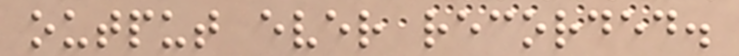output ever recorded.
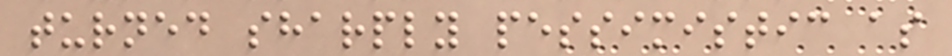turned sharply pessimistic as
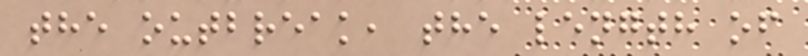the outbreak, the length of
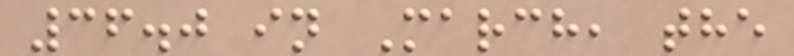36.0 in March, the
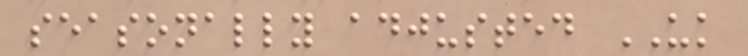seasonally adjusted UK
